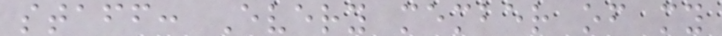staff: Every member of my
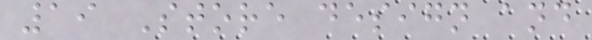19 Store design and
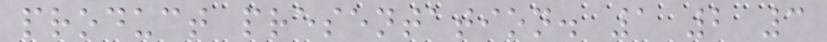product presentation. 1 2 3
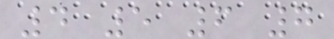4 5 6 7
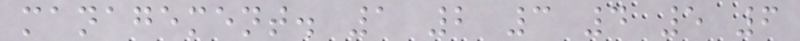management. 1 2 3 4 5 6
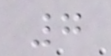7
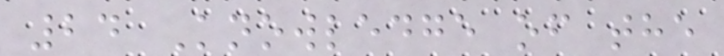24 Knowledge of the
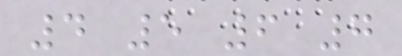4 5 6 7
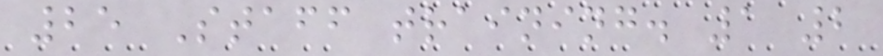25 Staff training. 1 2
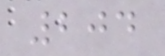204
